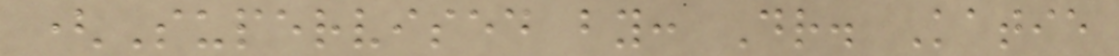(Supervised by: Dr. Katie
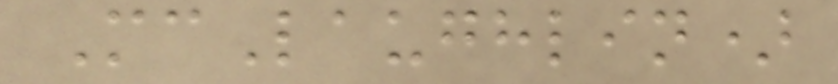McLaughlin)
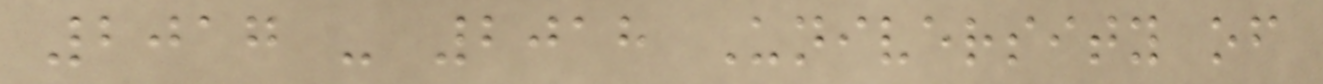2017 - 2018 University of
